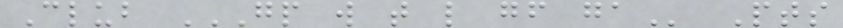Club GP W T L GF GA Pts
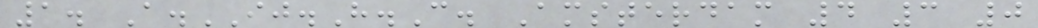1. A.IJ.H.C. Amsterdam 4 3 0
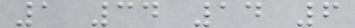1 34 14 6
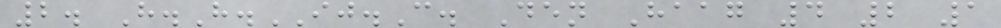2. H.H.IJ.C. Den Haag 4 2 1
